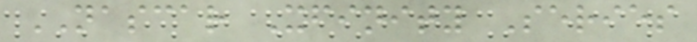NASCAR Xfinity Series
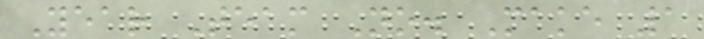Year Team No. Make 1
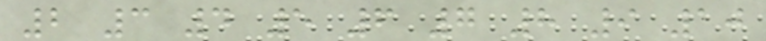2 3 4 5 6 7 8 9 10
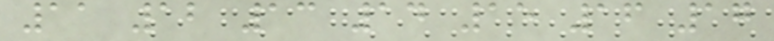11 12 13 14 15 16 17
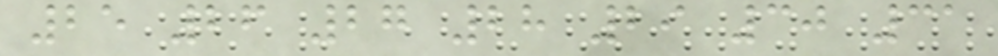25 26 27 28 29 30 31
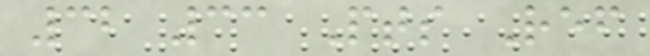32 33 Pts Ref
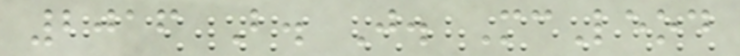2016 B. J. McLeod
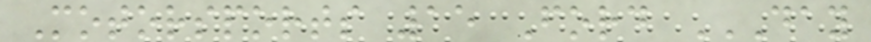Motorsports 15 Ford DAY
